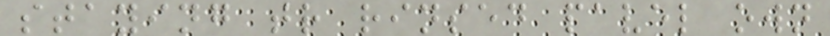staying tr rinsed pavel own
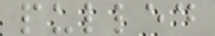pulled
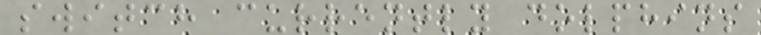switch currently dolphins
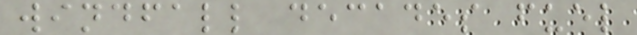windfall decades fuel
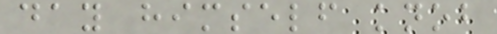day himself knob
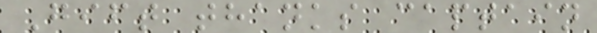Gift thanks captain
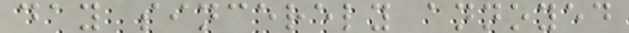day sincerely annoyed
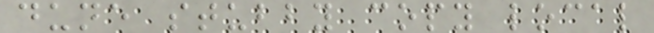dune stubby copy local
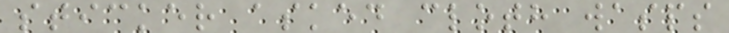sticker asked cloth wasps
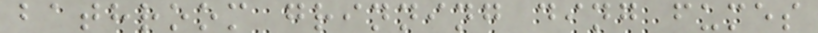bathroom grinning ding fumes
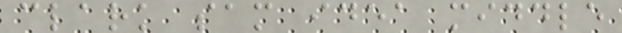clark sam idea middle
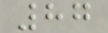87
